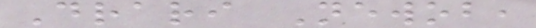Drari Newob,
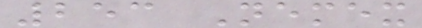253 Nemex
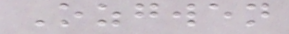Ozgwen
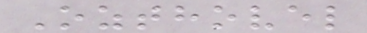Ozthovel
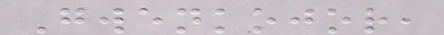Gwenkojor,
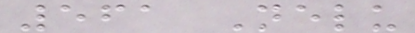561 Nelu
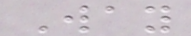Way
